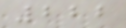222
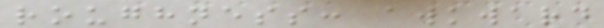roughness: awkward
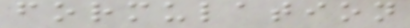formulation
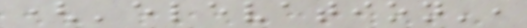('elevation',
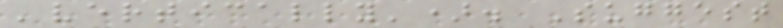'vertically'). Suggest
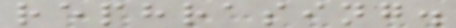rephrasing.
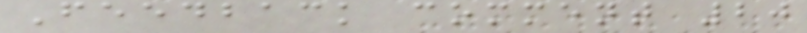Feedback comment 20
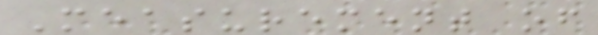Measurement of
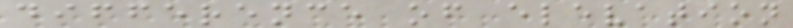difference of elevation
